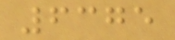6375
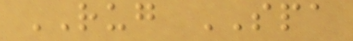RUG SPA
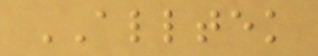ALLTEK
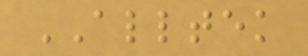ALLTEK
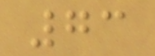73
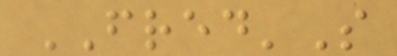FRED'S
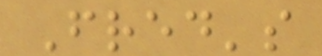Fred's
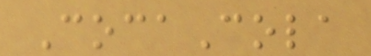CocaCola
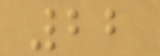22
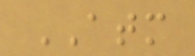ATM
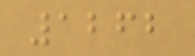1262
